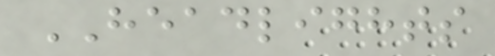HEADLIGHTS
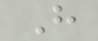H
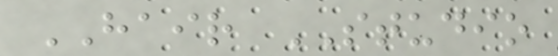HAIR STUDIO
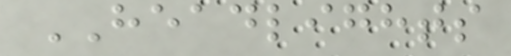HEADLIGHTS
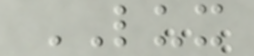LUX
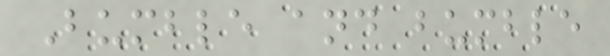Bumble and bumble
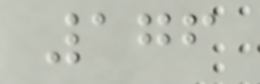176
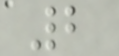2
